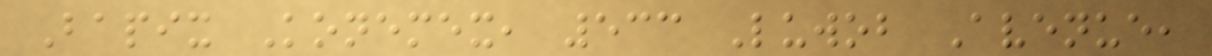Bapix Konemex, 533 Luwob Avenue,
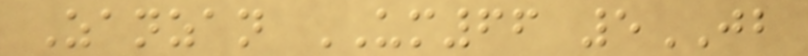Zanzan UM66 5JB
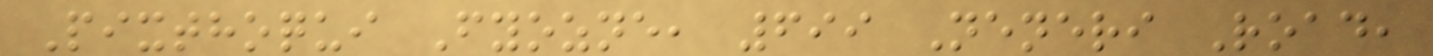Pixthoqui Fyozne, 699 Neneri Road,
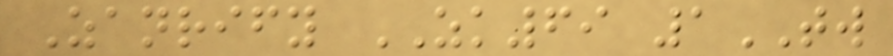Zanrify ZK69 1TW
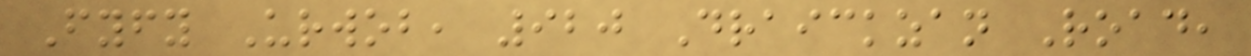Fyfy Urwob, 920 Draickzan Road,
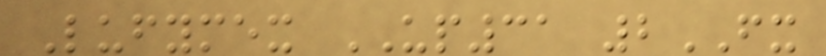Lufymex UP31 2FX
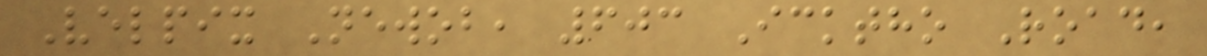Velpix Newob, 603 Icktho Road,
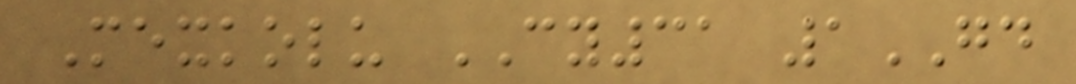Mexkolu CY31 1GD
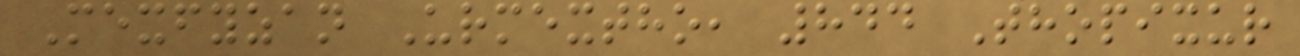Mexfyzan Urmextho, 844 Thopixur
